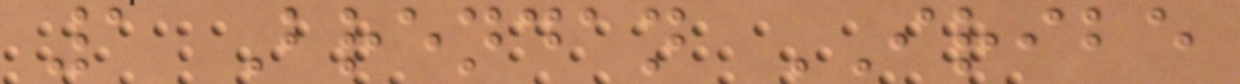1 Brendan IRIBE
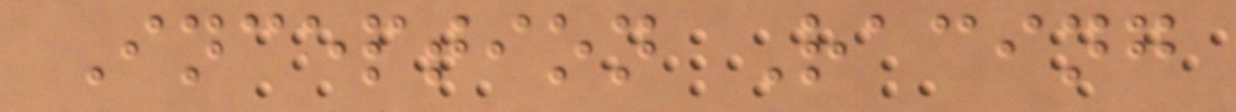Inception Racing
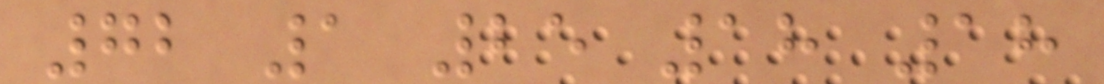72 1 25 18 18
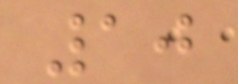10
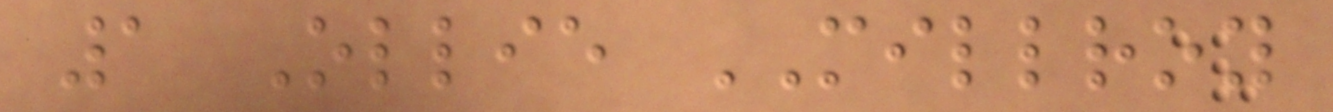1 Ollie MILLROY
